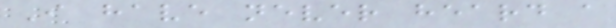I have never heard a
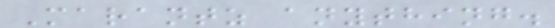Marantz anything.
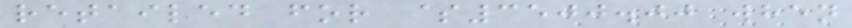retailed for $3500.00 when
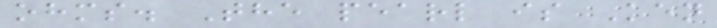ohms. The pearl is Ken
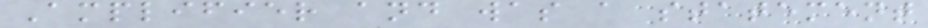Amplifier and was a statement
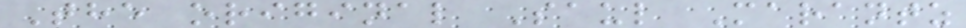The original Saul Marantz
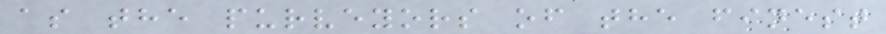as the purveyors of the finest
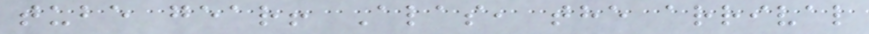tube gear! Alas, the arrival
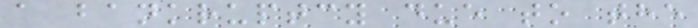a bankruptcy due to the
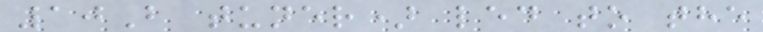10B tuner) led to the
